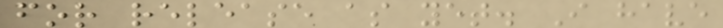for release as yet. I have
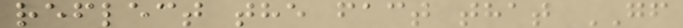reflect the fact that GF
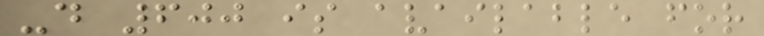-d 600 is available for
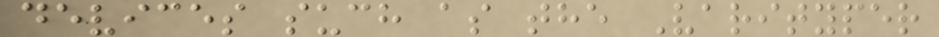devices such as the Varityper
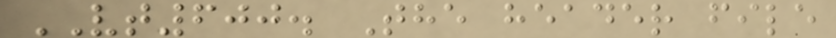VT600. The header file
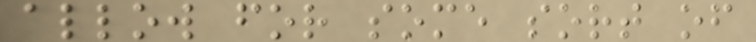allow for some sort of
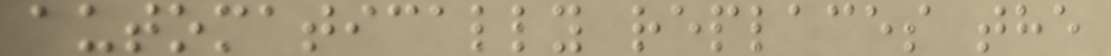automatically replaces the
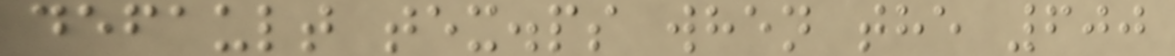default tex.ps when the 600
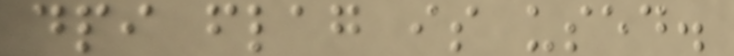dpi flag is used.
